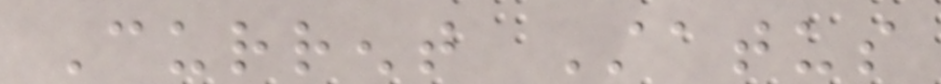Current Status
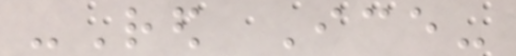-Red Ice-
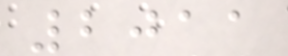2011
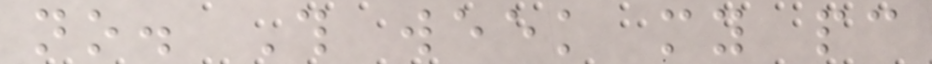no. This week my pc
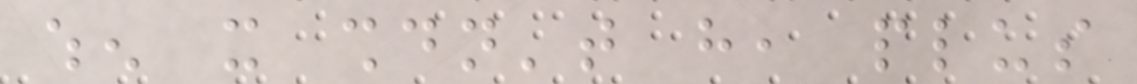when it shouldn't have, plus
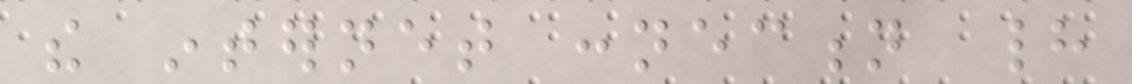the internet connection had
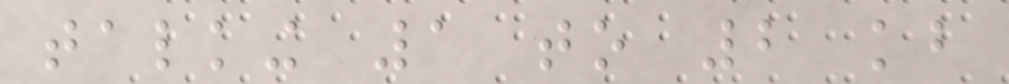talking 1 to 2 kb
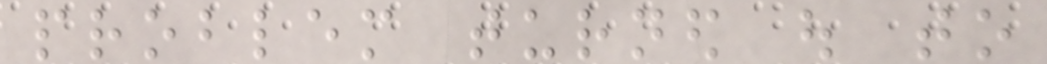problem turned out to
